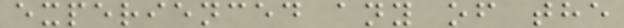experienced any of the
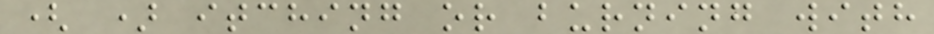( ) itching or burning with
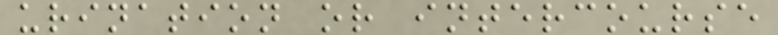urination or intercourse
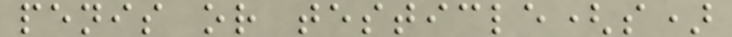penis or testicle(s)
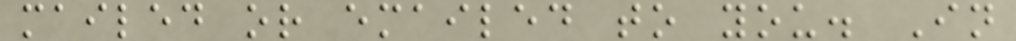mailed or emailed to you. In
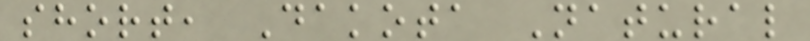short, Dakota Natural
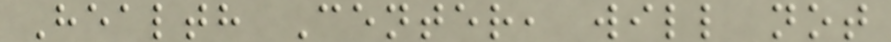Health Center, will not
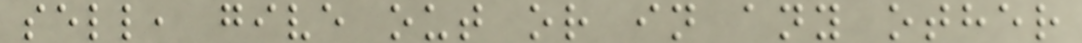sell, give out or in any other
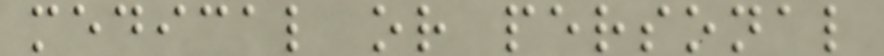medical or personal
